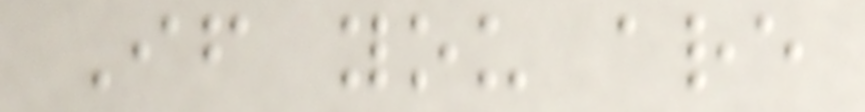If you are
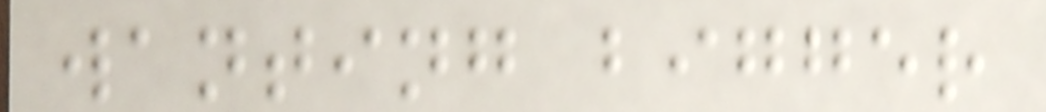wanting bigger
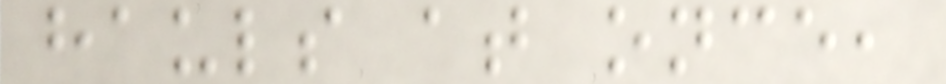hauls at once,
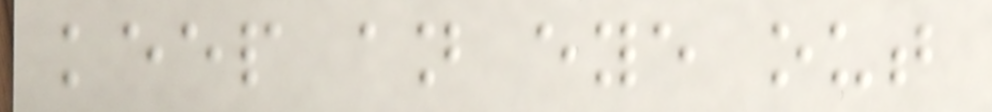keep an eye out
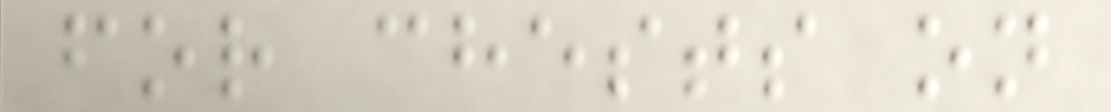for chests on
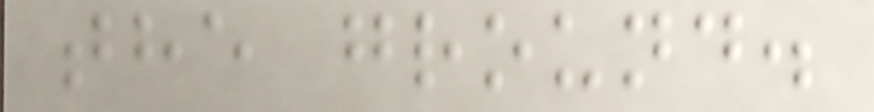the ground.
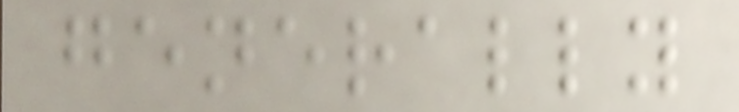generally
